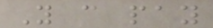You can pay
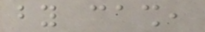by cash,
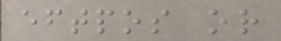eftpos or
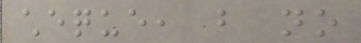cheque, but no
